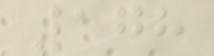178
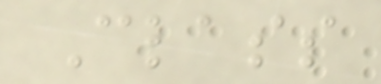Class
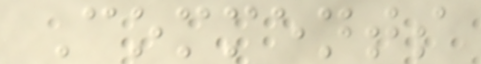Comments
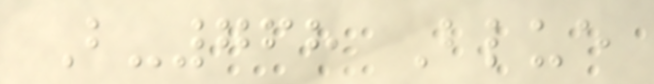B-768 Blue
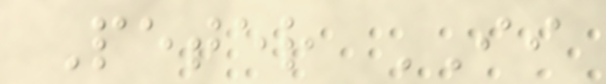Peter II
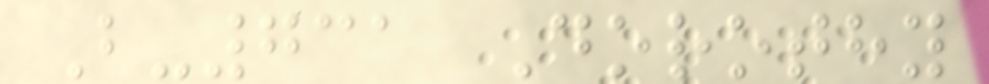B-731 Dorothy
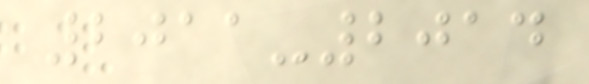2011-2014
